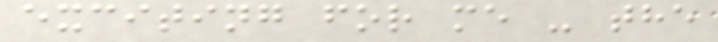exciting for me - the
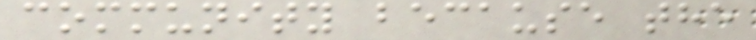community because the
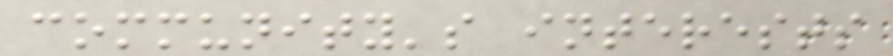community's interests
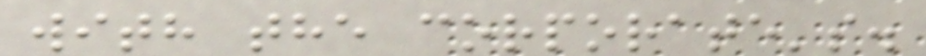with the corporate's.
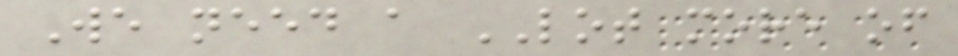We need a LOT more of
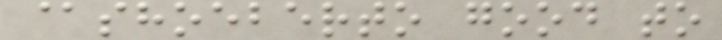@shoeberto good to
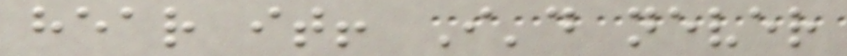hear it! I'd never
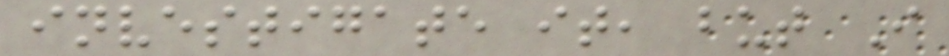investigate it, but I
